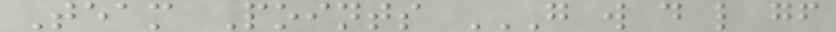Team Points G W D L GF
